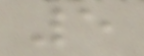5
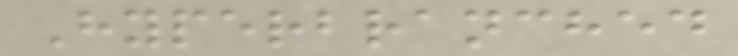Hyperbranched
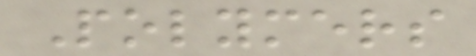Polymers
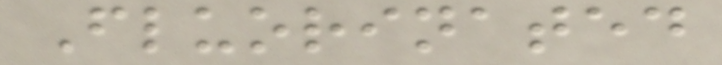Fluorinated
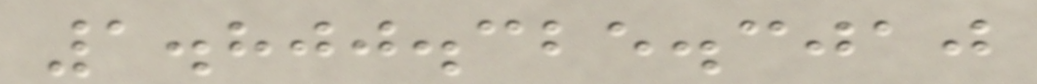1.800.325.3010
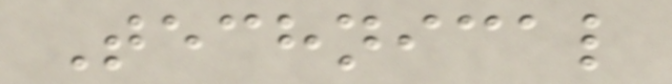Technical
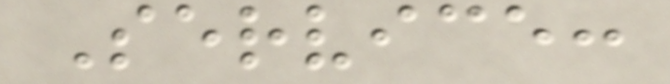Service:
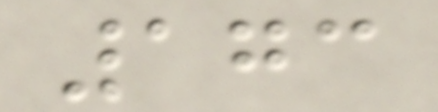173
